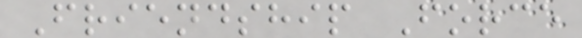Friendship Force
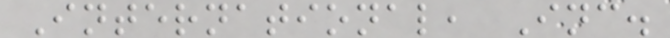International, Inc.
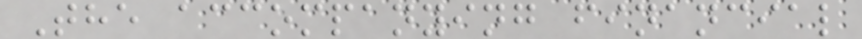The accompanying financial
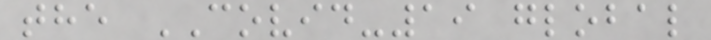the COVID-19 global
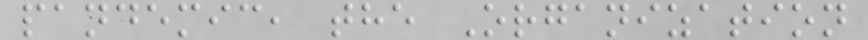pandemic, the Organization
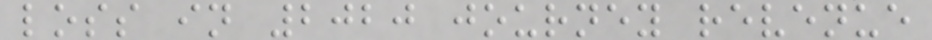loss in 2020 journey revenue
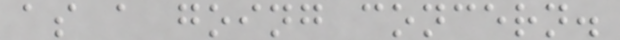as a going concern.
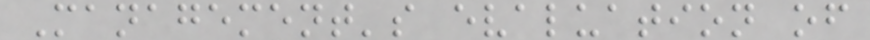Management's evaluation of
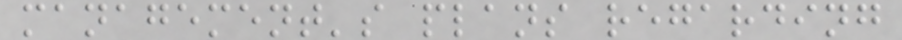management's plans regarding
